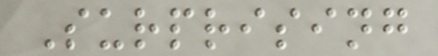Surprising
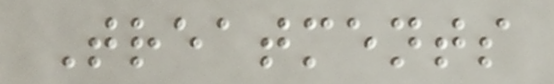Treatments
